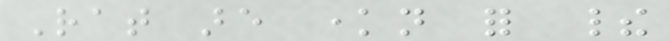Rat are known for their
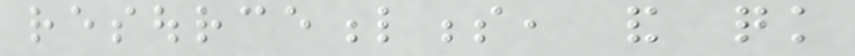resourcefulness, and quick
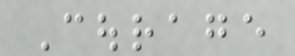Courage
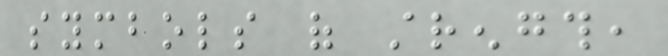symbols of strength,
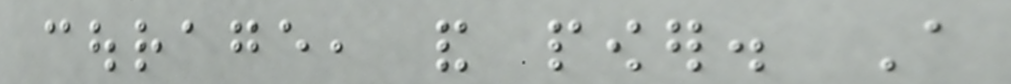courage, and power. A
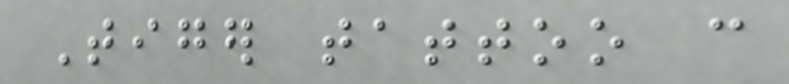Tiger tattoo can
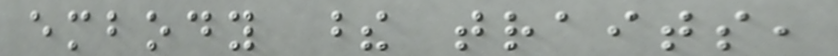embody these traits,
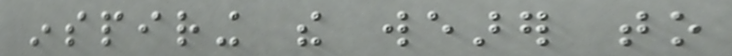inspiring the wearer to
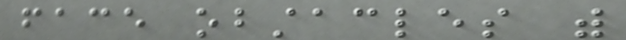face obstacles with
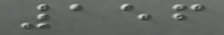156
